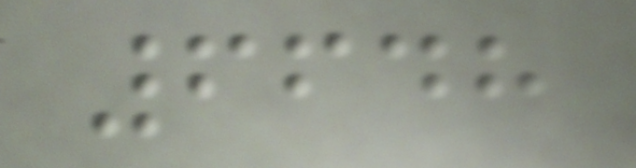6648
